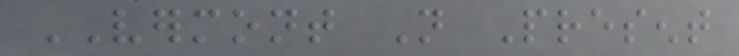VERMONT Not Present
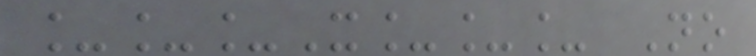___X___ No
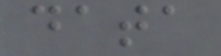data
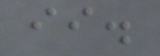ii.
